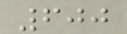600
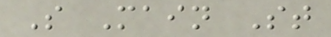S Main St
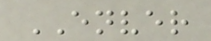ENVER
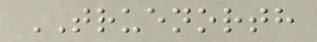TRUENORTH
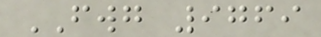FWG 9769
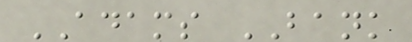ADAMS BANK
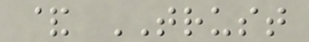& TRUST
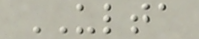ULTA
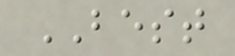BEST
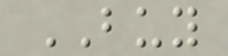BUY
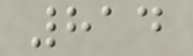814
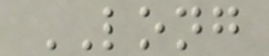LONG
